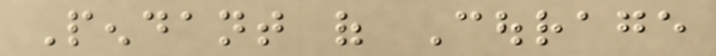Pendant of Courage
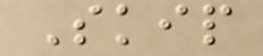Skip
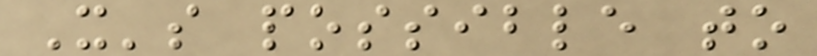It's possible to
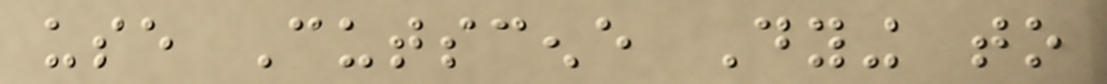use Cutscene Dying to
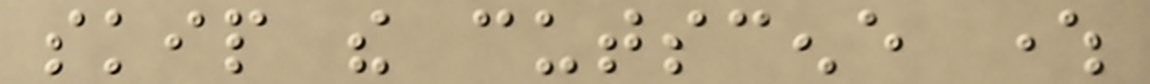skip the cutscene where
